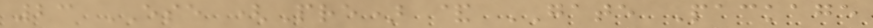23 ESE (Pre) & GATE Package
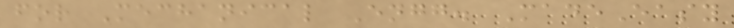for Mechanical Engg. MadeEasy
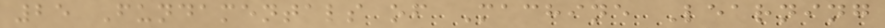25 Fundamentals of Machine Learning
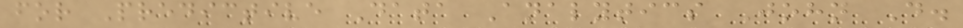for Predictive Data Analytics John D.
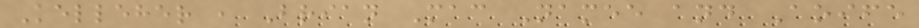Kelleher , Brian Mac Namee and Aoife
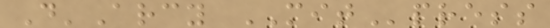D'Arcy MITpress
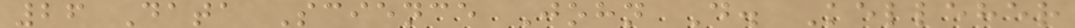26 Data Science John D. Kelleher
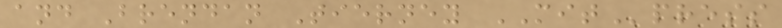and Brendan Tierney MITpress
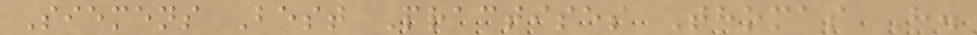Siemens Best Practises Thomas H.
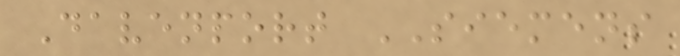Davenport SIEMENS
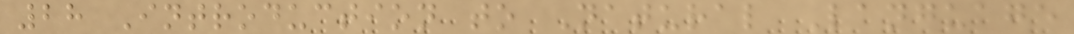28 Introduction to Natural Language
